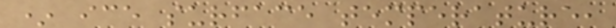* ice surface temperature,
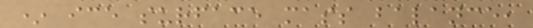* ice surface mass balance,
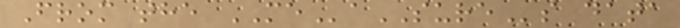From the MEaSUREs data
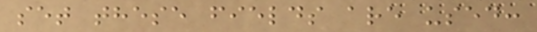set these fields are used:
